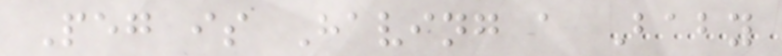Peg is Having a Baby
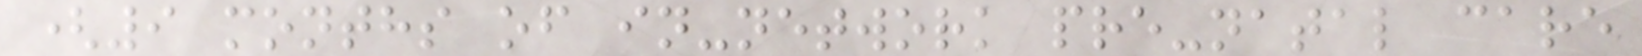(9 months of in-network pre-natal care
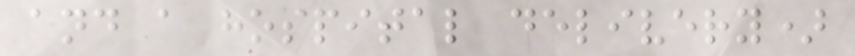and a hospital delivery)
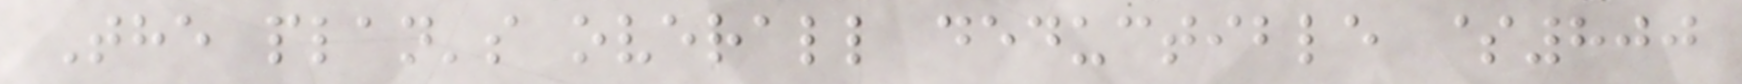The plan's overall deductible $800
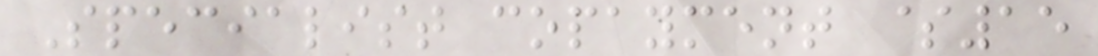Specialist copayment $15
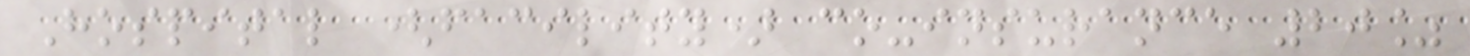Hospital (facility) co-insurance 20%
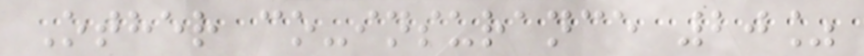Other co-insurance 20%
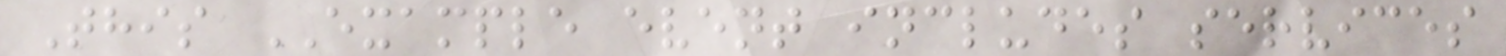This EXAMPLE event includes services
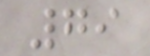79
